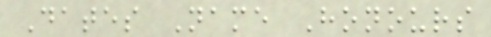Dates Name Honours
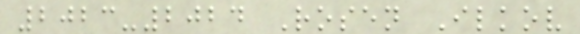2023-2024 Rosen Ilkov
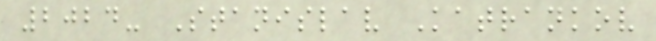2024- Stanislav Katrankov
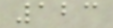123
